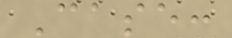Case:
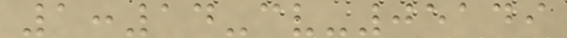1:14-cv-05149
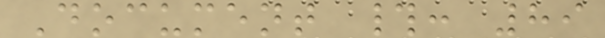Document #: 89
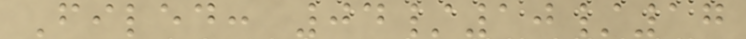Filed: 04/10/17
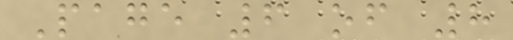Page 6 of 8
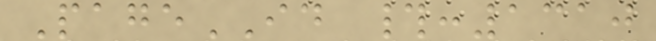PageID #:1310
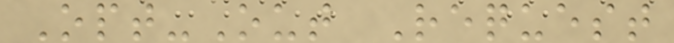Opt-Out Request
